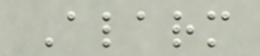Alarm
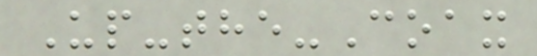Up-the-Coax
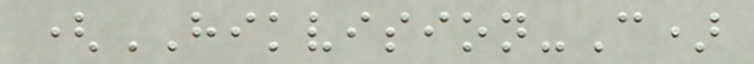(HIKVISION-C)
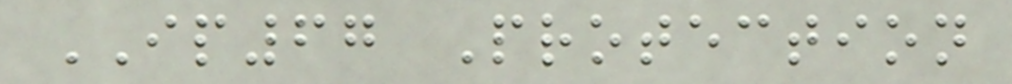IP67 Protection
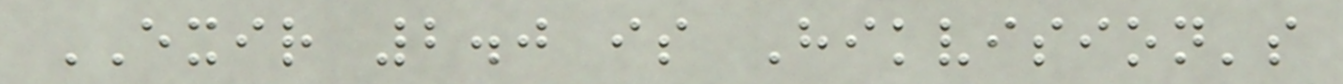EXIR 2.0 is Hikvision's
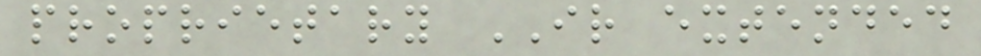proprietary IR extended
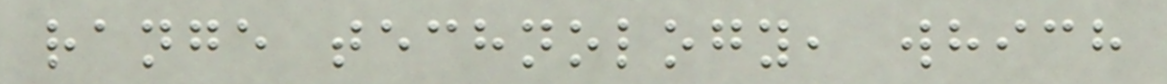range technology, which
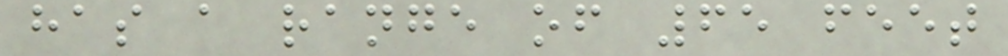has a range of 65 feet
